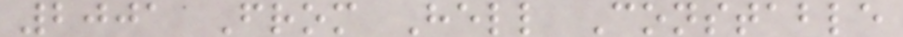2001 From Hell Constable
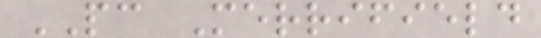PC Merrifield
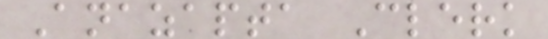Anazapta Clerk
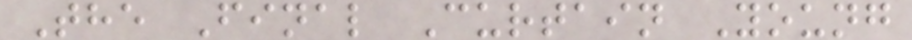The Final Curtain Young
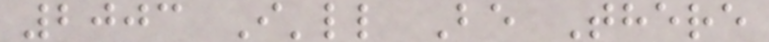2003 I'll Be There
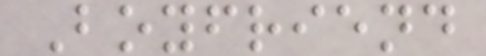Boyfriend
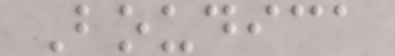Boudica
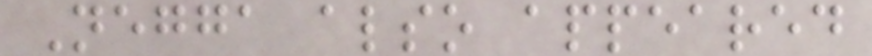Negga also appeared
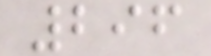296
